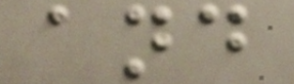and
